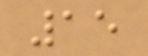15
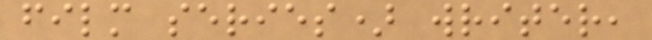film series) writer,
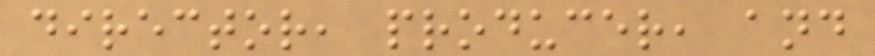director, producer, and
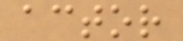actor
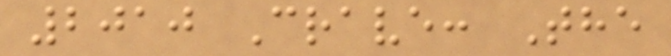2010 Crave: The
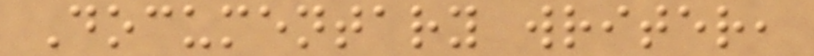Documentary writer,
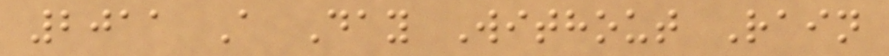2011 A Day Without Rain
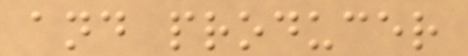and producer
